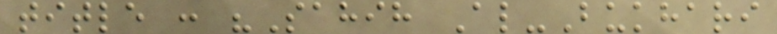title : "Sahih Al-Bukhari
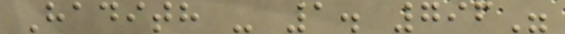Hadith - 1. 796"
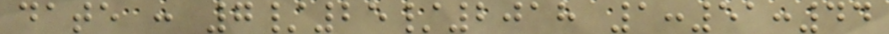date : 7/25/2018 1:51:44
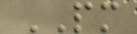PM
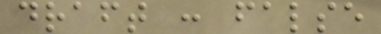draft : false
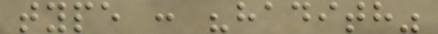type : "hadith"
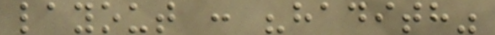layout : "hadith"
